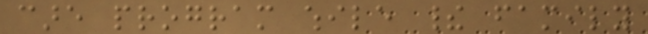care program while their family
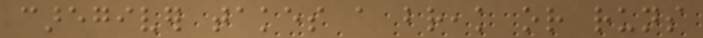caregiver takes a break or runs
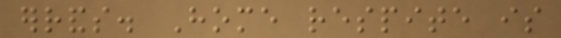errands. Home respite is
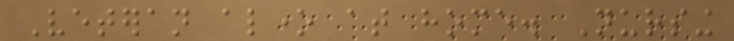Veteran alone at home. Nursing
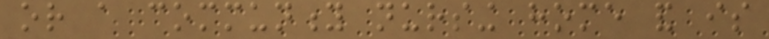or a community nursing home and is
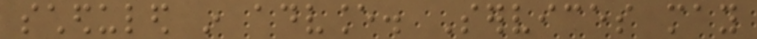scheduled in advance. Services may
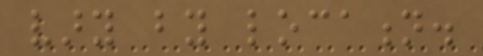vary by location.
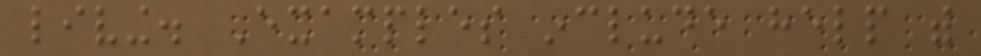living. Examples include help with
